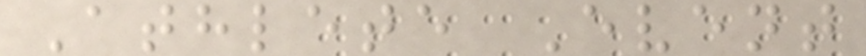Athlete Event
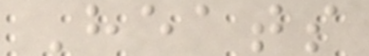Heats
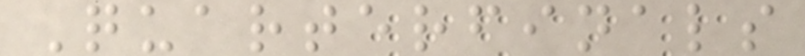Quarterfinals
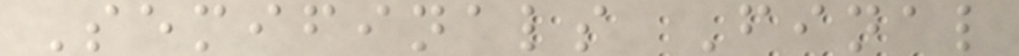Semifinals Final
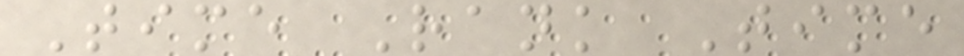Time Rank Time
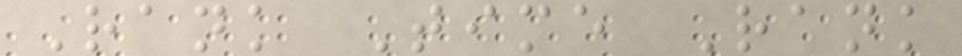Rank Time Rank
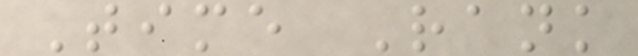Time Rank
